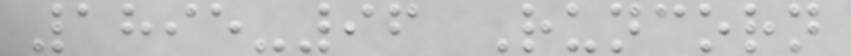1895-96 Runcorn
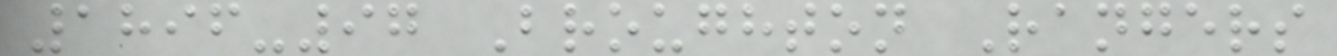1896-97 Broughton Rangers
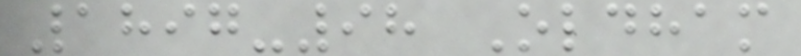1897-98 Oldham
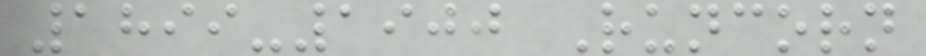1899-1900 Runcorn
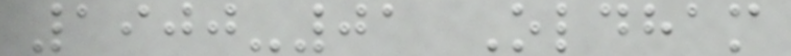1900-01 Oldham
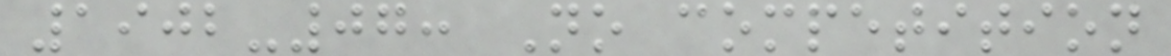1902-07: No competition
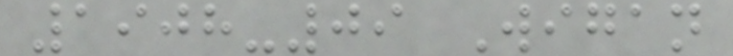1908-09 Wigan
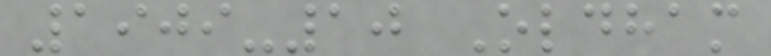1909-10 Oldham
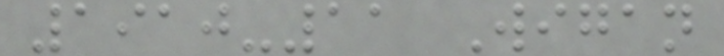1910-11 Wigan
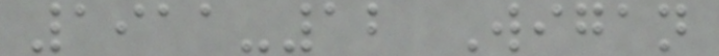1911-12 Wigan
